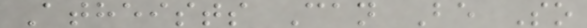Atheists Can Be So
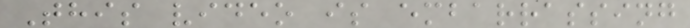This video is embarrassing
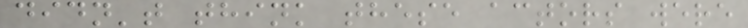didn't think these actors were
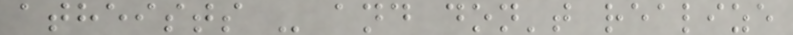atheists - and don't realize
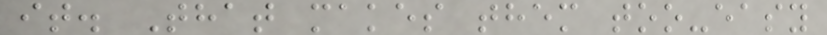it. That makes them too-easy
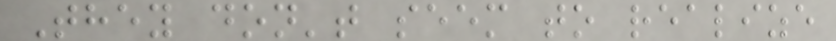They don't seem to realize
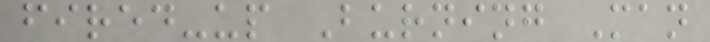fired-up Burning Man
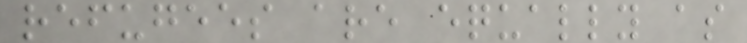refugees are equally as
